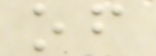of
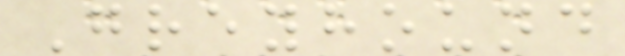Greyhound
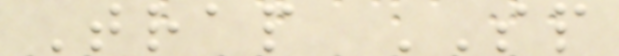Trap SP
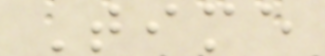Time
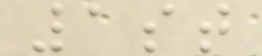1st
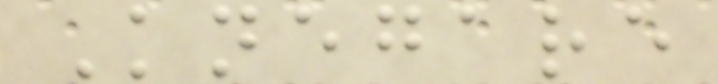Knegare
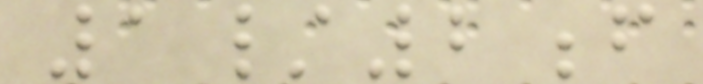1/2f
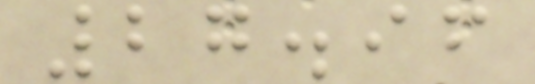27.96
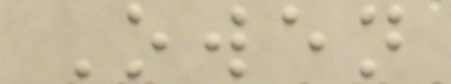Owen
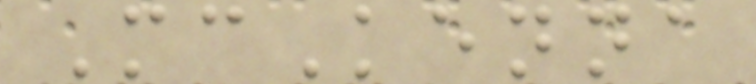McKenna
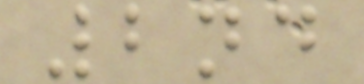2nd
